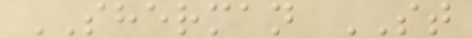SHERMAN ST
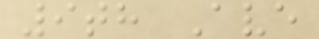9th Ave
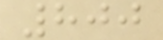800
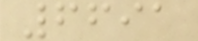6691
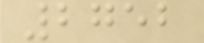2752
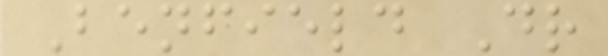Benfield Dr
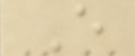E
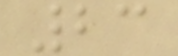23
